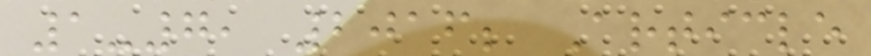1-7, 2016; Article
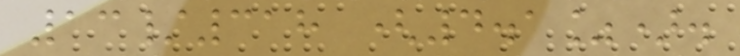13/318 (4.1%).
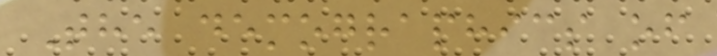The demographics of
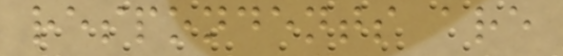respondents are
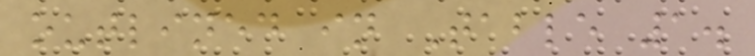outlined in Table 1.
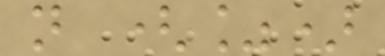n (%)
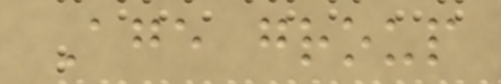Age group
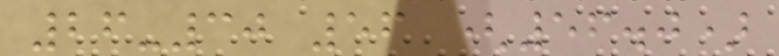26-30 56 (56.0)
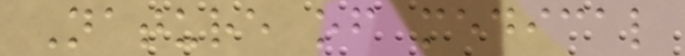Nature of medical
